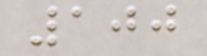100
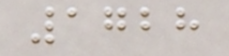1728
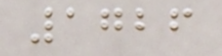1726
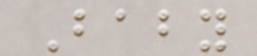Baby
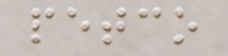petco
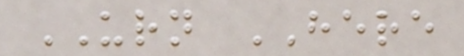URN HERE
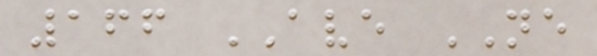166 AVE NE
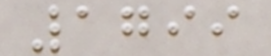1799
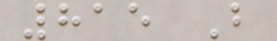815 B
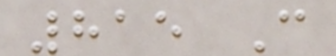815 C
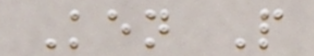Ken P
